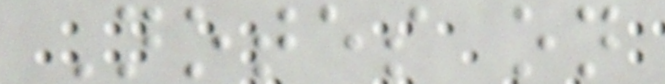Notes on
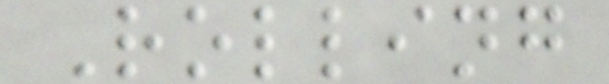Rolling
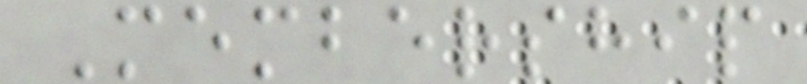Membership
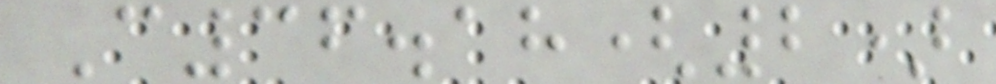C36.18(2)
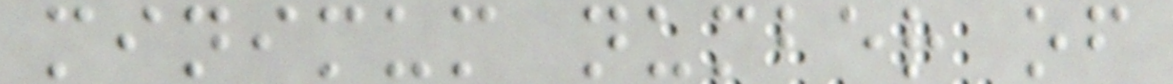minimum number of
